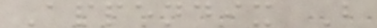Appendix B
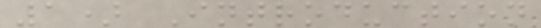1) Introduction
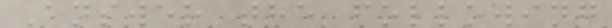Answer the following
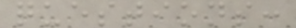questions:
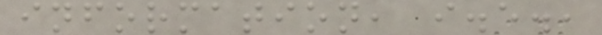information, i.e.,
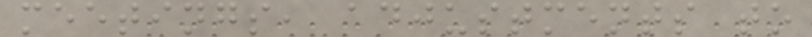meetings, adjustments to
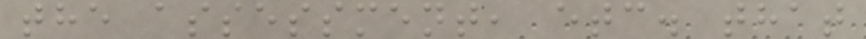the assessment, etc. that
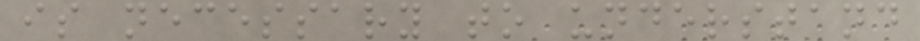is necessary to understand
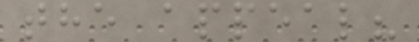the appeal?
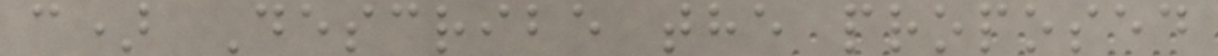c) Describe the proposed
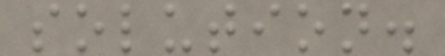solution.
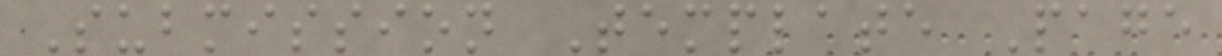Submission Template Page
